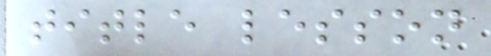title lesson
